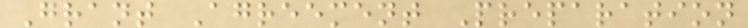Grant Agreement Preparation
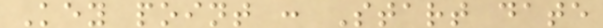Key point : Start date
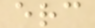erc
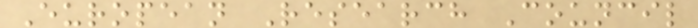European Research Council
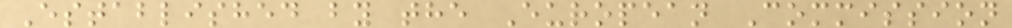Established by the European Commission
